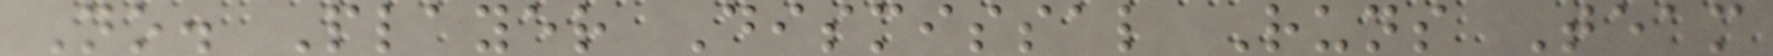No. Player Dismissal Runs Team
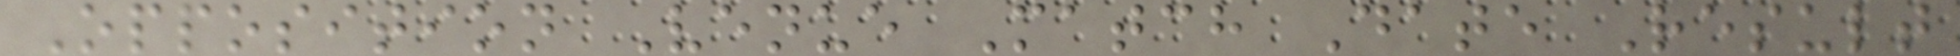Opposition Venue Match Date Result
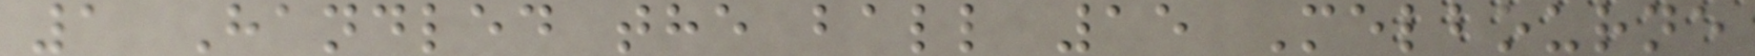1 Handled the ball 15 Melbourne
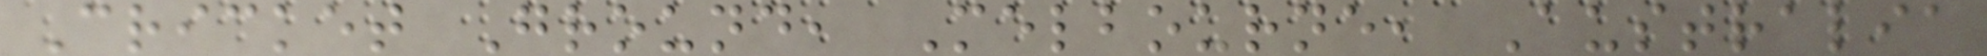Cricket Ground, Melbourne, Australia
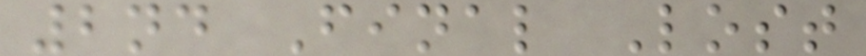2nd Final Lost
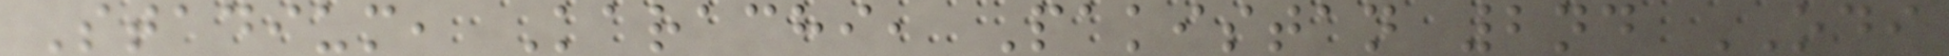Stadium, Karachi, Pakistan 2nd ODI
